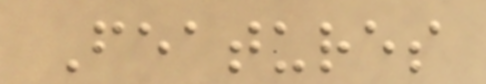Features
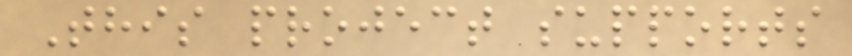This project supports
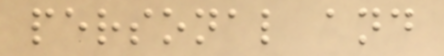personal and
